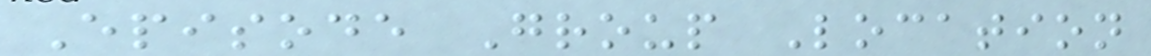Episode Group Location
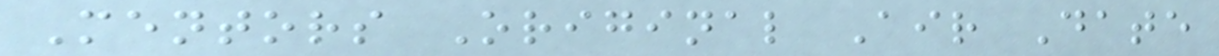Mentors Original Air Date
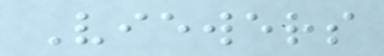Viewers
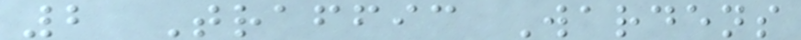2 Traffic Wardens
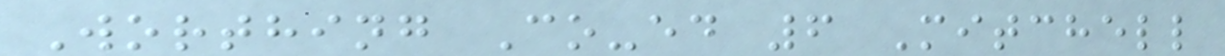Worthing Co-ed 6 Mitchell
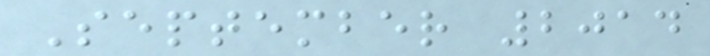September 2014
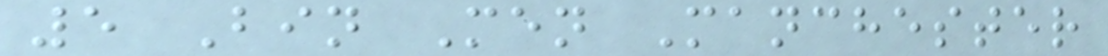5 Bin Men Manchester
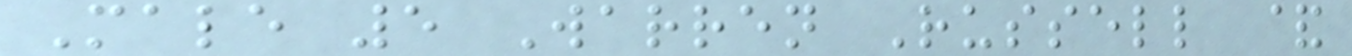Male 5 Warren Russell &
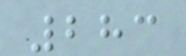283
